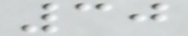30
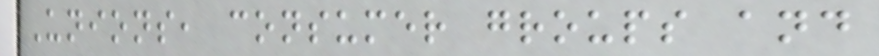Unions, consumer groups and
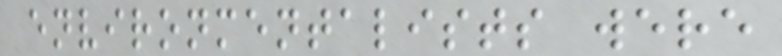environmentalists were
